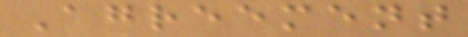Agreement
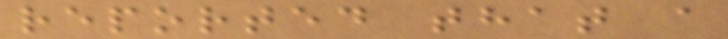reported that a
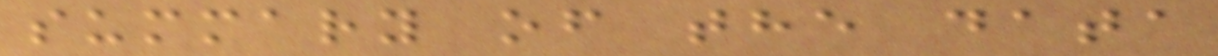summary of the data
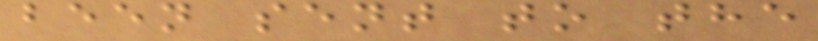been sent to the
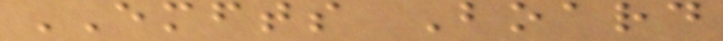EMFTS Board
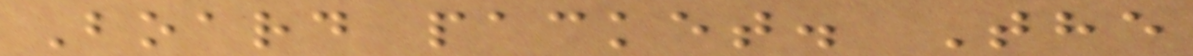Board packet. The
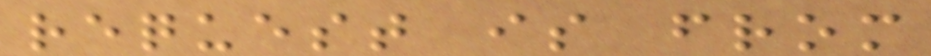request is from
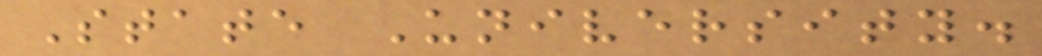State University.
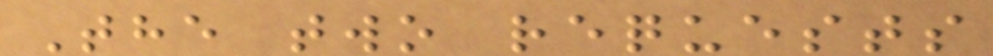The two requests
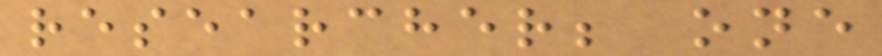researcher; one
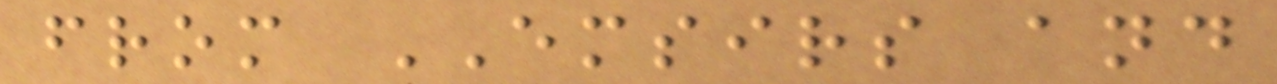from EMSIRS and
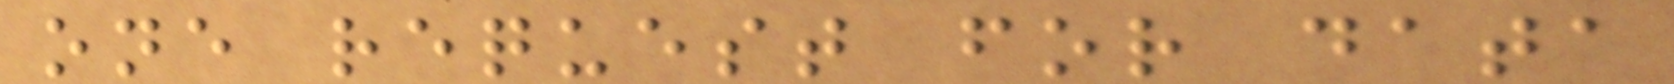one request for data
